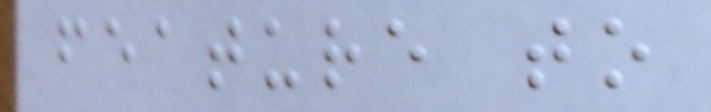feature to
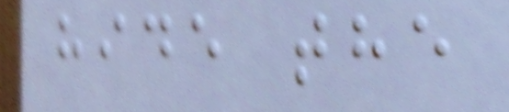hide the
